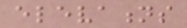elevations
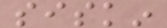siskin
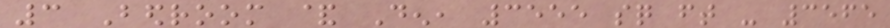3 Bedroom & Den, 3555 sq ft - 3565
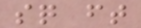sq ft
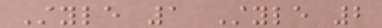Style 1 Style 2
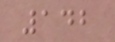142
